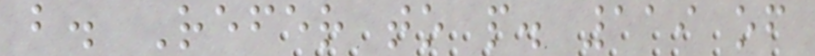b. Refer to p. 119 of
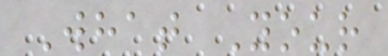What Your
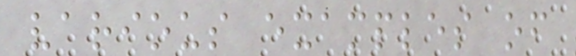various examples of
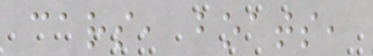cars, boats,
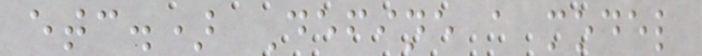etc.) Define a model
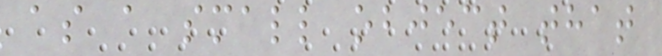as a small object that
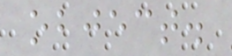object.
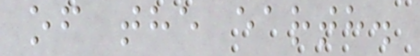of the earth.
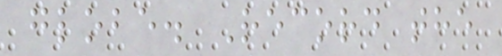globe. Record the
